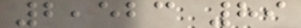2,523 89
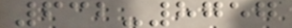632-8757
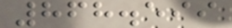868.599
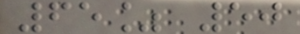65% 50
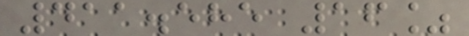411.585 16%
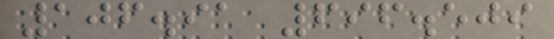106.91 696.509
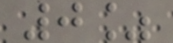0%
